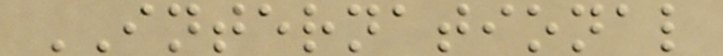INTERNATIONAL
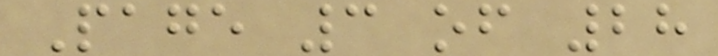Page 3 of 28
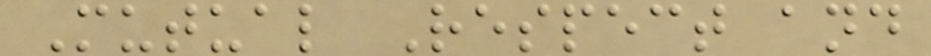Mutual Respect and
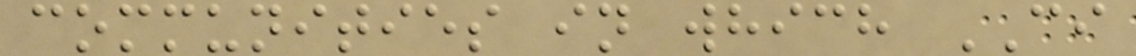communities in which CI
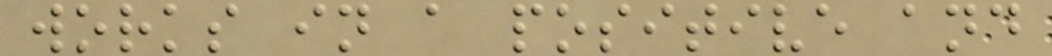works in a positive and
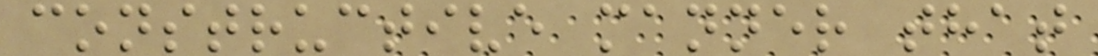constructive manner that
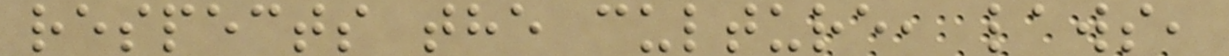respects the culture, laws,
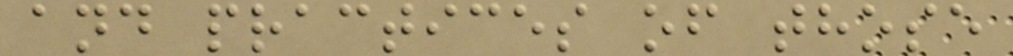and practices of those
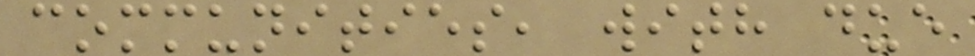communities, with due
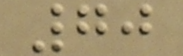70
